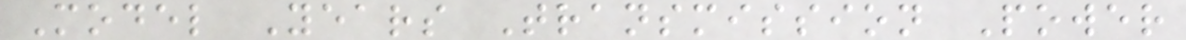Model Years Transmission Power
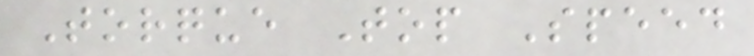Torque Top Speed
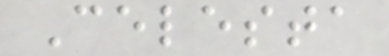Celesta
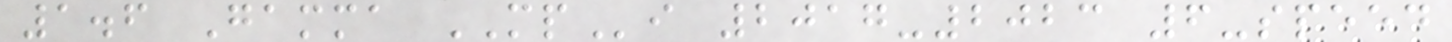1.6 Gamma MPi 2017-2023 6-speed
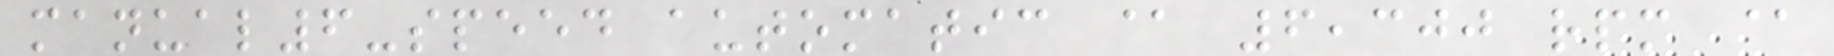manual6-speed automatic @ 6,300 rpm @
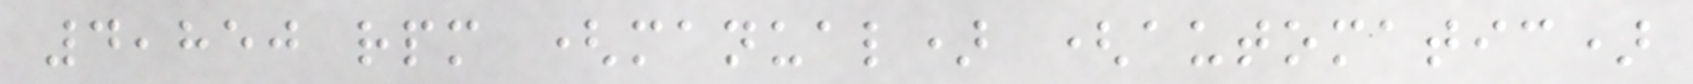4,850 rpm (manual) (automatic)
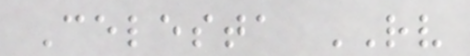Celesta RV
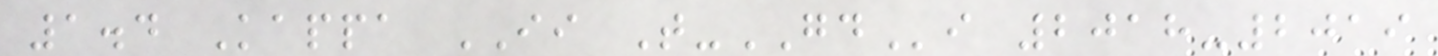1.4 Kappa II T-GDi 2018-2019
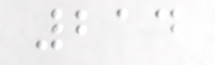214
